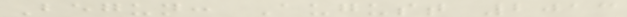Begun: August 2013
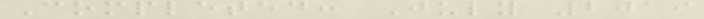Completed: July 2019
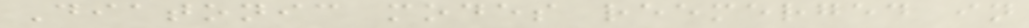Diatonic modes reemerged in
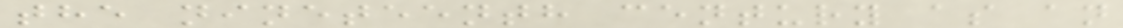the nineteenth century as an
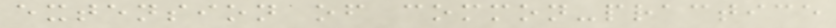extension of common-practice
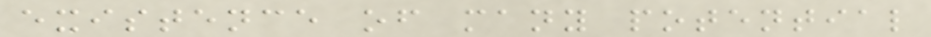existence of many potential
